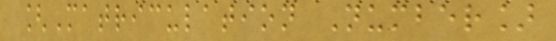[Matriculation Number]
